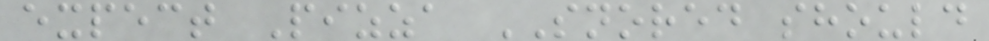expect Pizza SNORED should
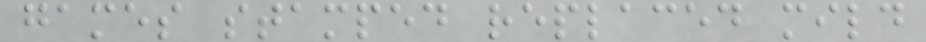games stamped replaced mild
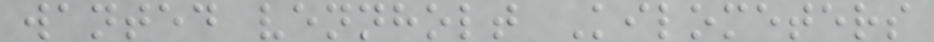wanted vennholt Kilometers
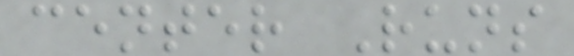center Runs
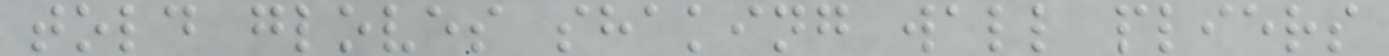told gloves shaking wall pliers
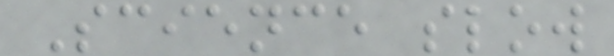Science slow
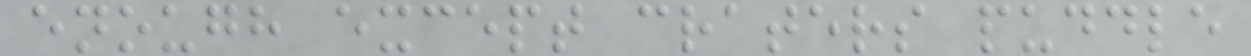enough except craters puddle
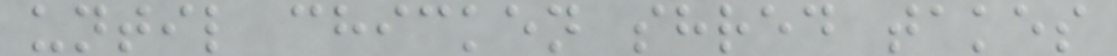until chicken shred takes
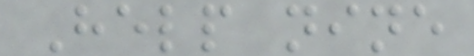Help nine
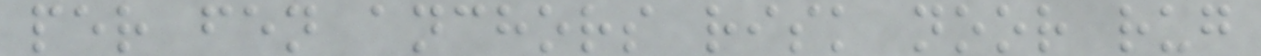per fen anchors risk noor rug
